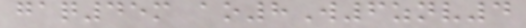gaq45m ao8W6znv4
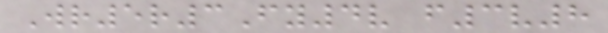Wr5r3Fy4v f3v8
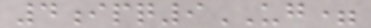4ipq9UG=
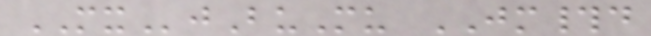MXjBuMu JM#d
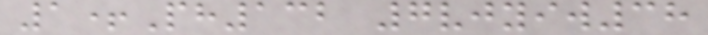1+Ph132 7vjyiw38
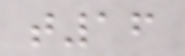t16
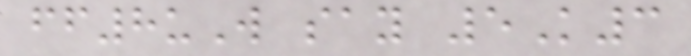ff8uW say 5K3
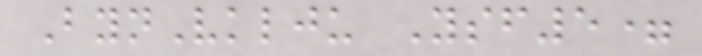BynVklju Ysf5=
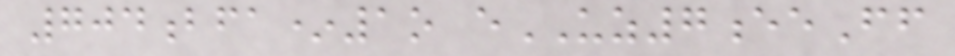704bfa*1o eUZ7eeFf
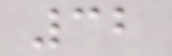32
